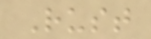Rust
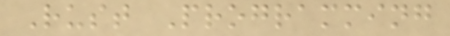Rust Programming
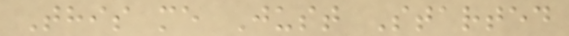This me Just Started
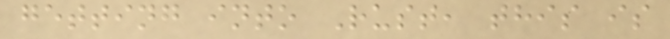getting into Rust, this is
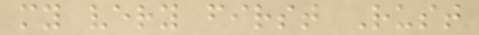my very first Rust
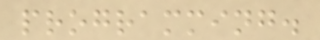programming.
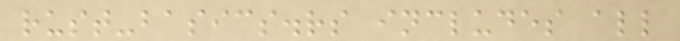rust-basics.rs includes all
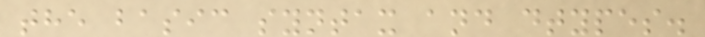the basic syntax and dtypes.
